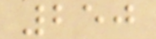250
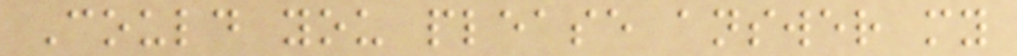Could you please answer my
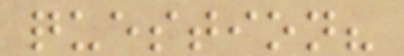question?
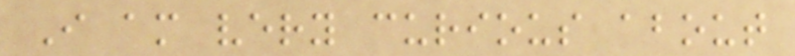I am very curious about
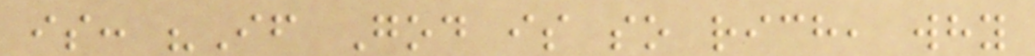is: "If God is so rich, why
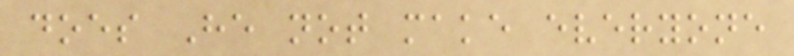does He not make everyone
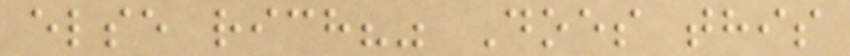else rich?" Does this
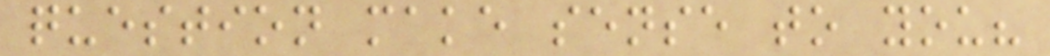question make sense to you?
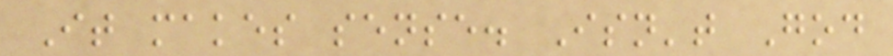It makes sense. Isn't God
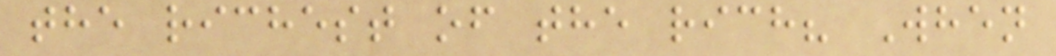the richest of the rich? When
